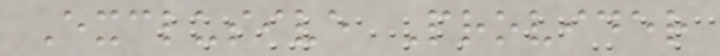Exclusive Provider
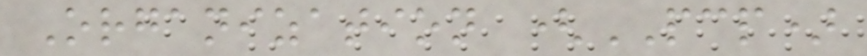Organization (PCP)
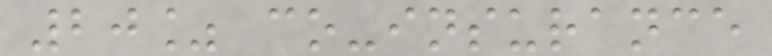20% co-insurance
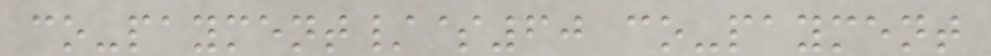co-payment/$60 co-payment
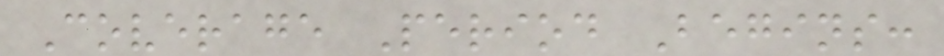Coverage Period Begins:
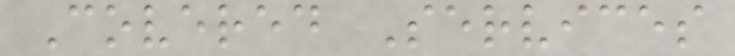Covered Services
